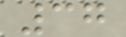37
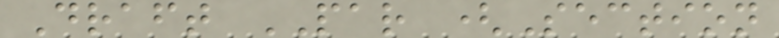Draft PAR (Section
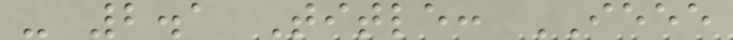- 2.1 Title: IEEE
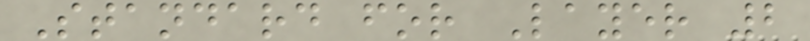Standard for Layer 2
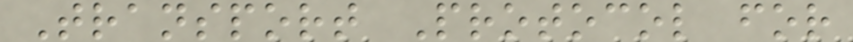Transport Protocol for
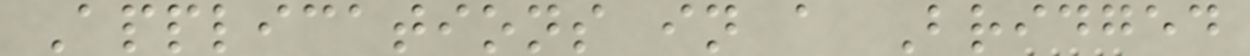Applications in a Bridged
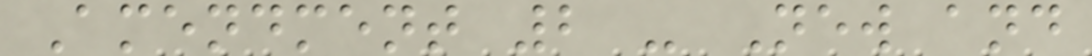Amendment 2 - New and
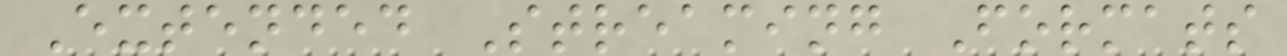Extended Streaming Formats
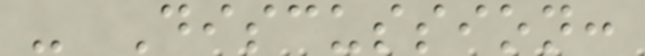- Discussion:
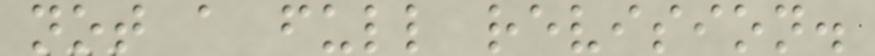not a full revision.
